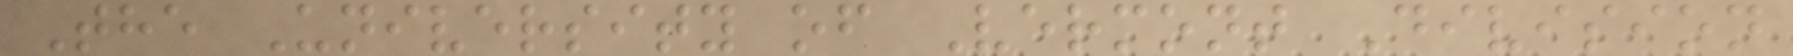The University of Vermont Division
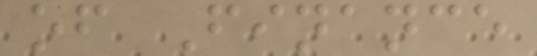of Finance
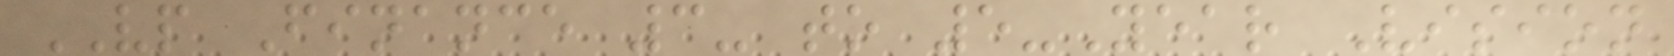VP Finance 3- to 5-Year Vision
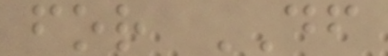for DF
